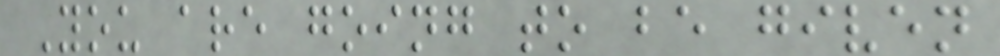You are going to be given
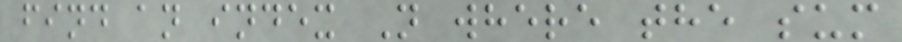find an index N where the sum
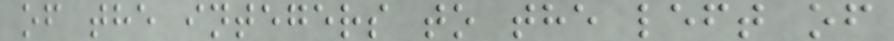of the integers to the left of
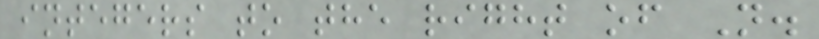integers to the right of N.
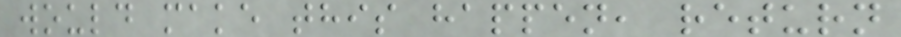would make this happen, return
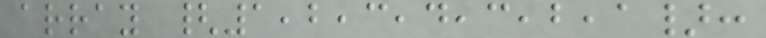array {1,2,3,4,3,2,1}:
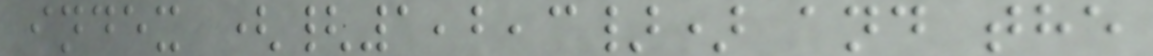index ({1,2,3}) and the
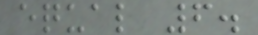equal 6.
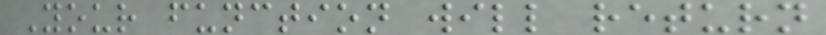Your function will return
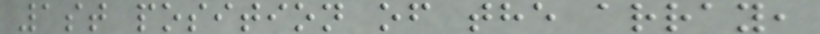1st position of the array,
